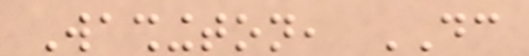Washington, DC
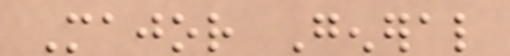Major General
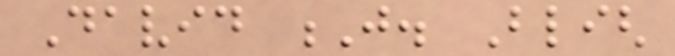David J. Bligh
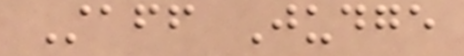Staff Judge
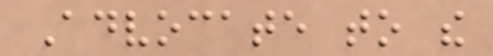Advocate to the
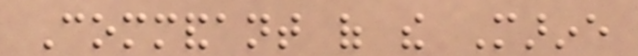Commandant of the Marine
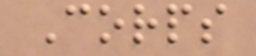Corps
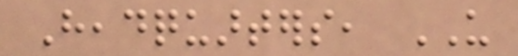Headquarters, US
